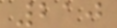210
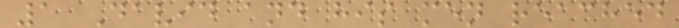1 David and his men reached
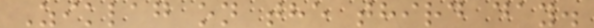Ziklag on the third day.
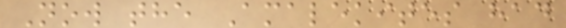Now the Amalekites had
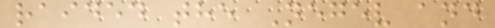raided the Negev and
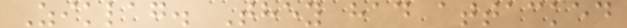Ziklag. They had attacked
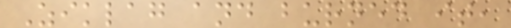Ziklag and burned it,
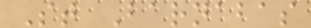St Barnabas
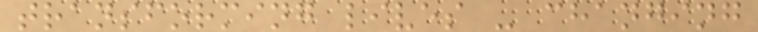transforming lives - changing
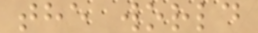the world
